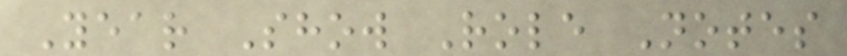Year Show Role Notes
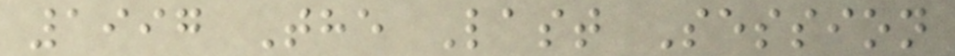1997 The Last Session
